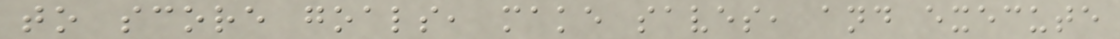to score goals, make saves, and execute
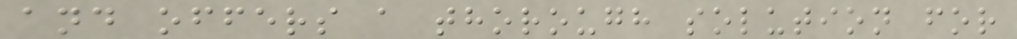and offers a thorough solution for
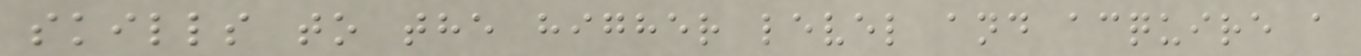skills to the higher level and acquire a
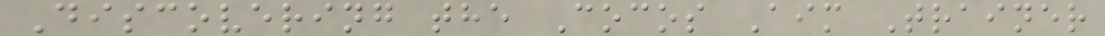Discovering the Cocos Aim Trainer
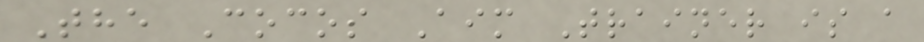The Cocos Aim Trainer is a
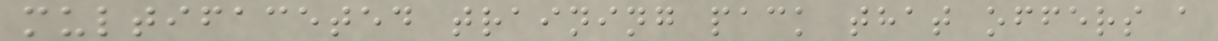multifaceted training pack that offers a
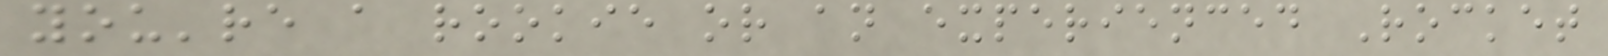you're a rookie or an experienced Rocket
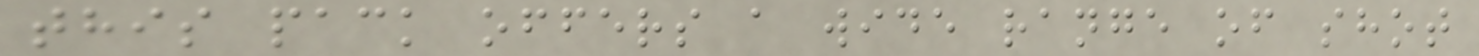this pack offers a wide range of shot
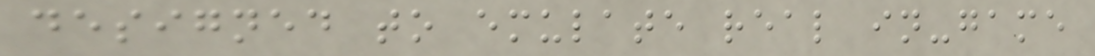designed to emulate real in-game
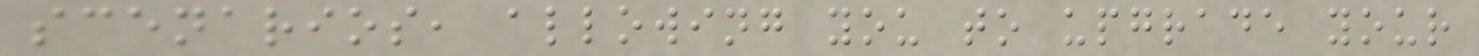scenarios, allowing you to upgrade your
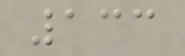133
